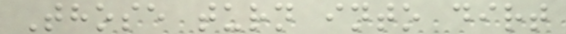Those turn into dirt
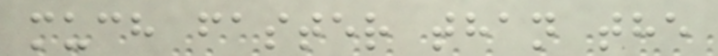much faster than the
